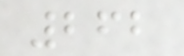262
